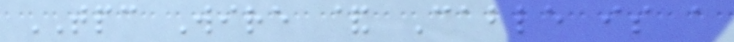TPC Wire & Cable is a
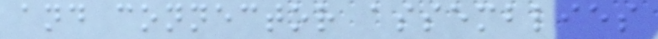and connector assemblies
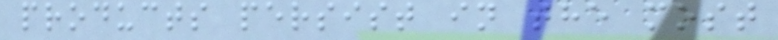products persist in the most
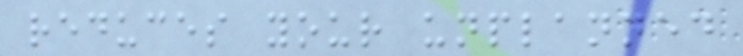reduces your unplanned
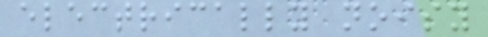electrically noisy
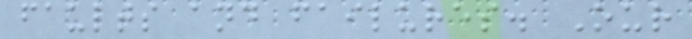faults and failures. Our
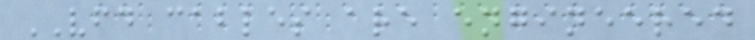VFD cables are engineered
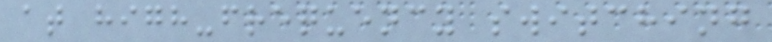at high-frequency switching
